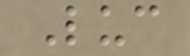Luc
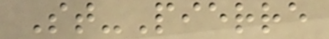St-Pierre
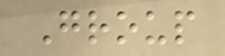Group
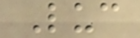Luc
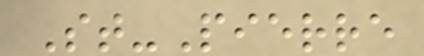St-Pierre
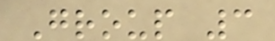Group 3
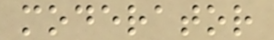moderator
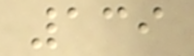139
